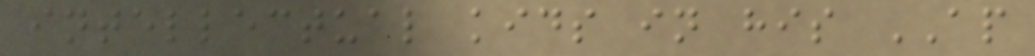intellectual kids in his AP
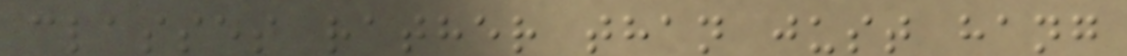classes rather than just hang
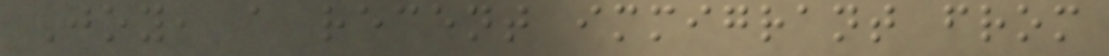Joy, a recent immigrant from
